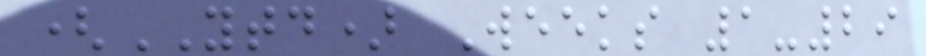(YTD) Weeks 1-29
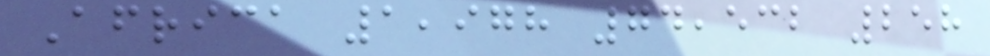Africa 1,978 74,532 258
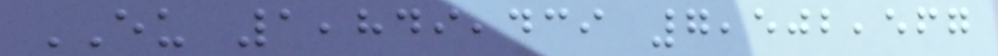EU 1,849,439 7,502,567
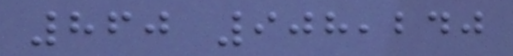860 908,240
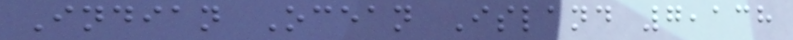Indian Ocean Island 7,138
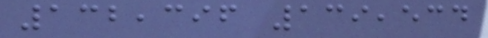132,396 139,534
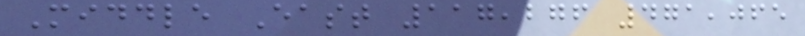Middle East 117,276 471,065
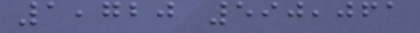1,720 590,061
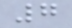7
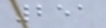251
